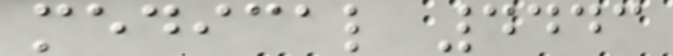medical 4443
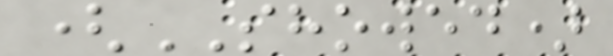(SHOWED)
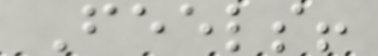Feels!
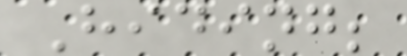Hiding;
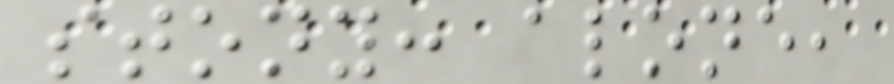stony: alone,
